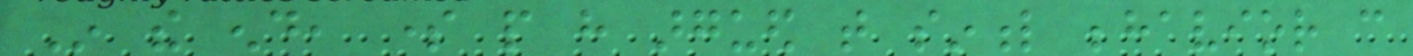In the end, some people have argued that sinful behavior can
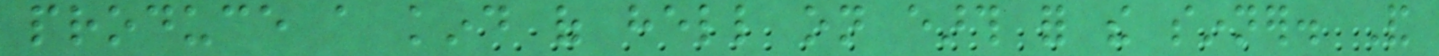produce a kind of hell on earth for the sinner. And
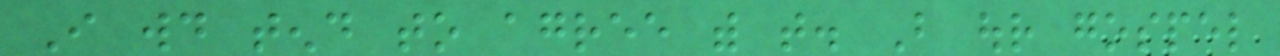I would tend to agree with that. But our gospel
